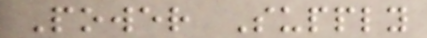Power Supply
